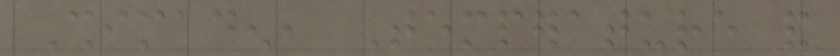Shimaden, Temperature and
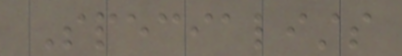Specialists
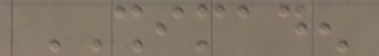SHIMADEN
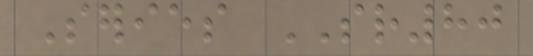Series SR80
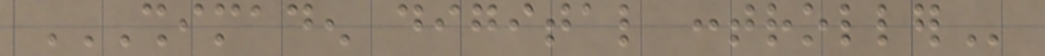SHIMADEN DIGITAL CONTROLLER
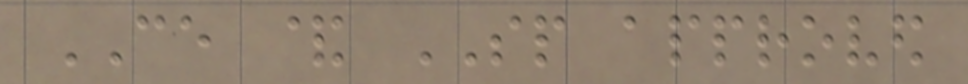CE & SP approved
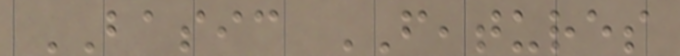BASIC FEATURES
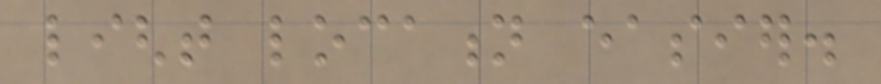light location easier.
